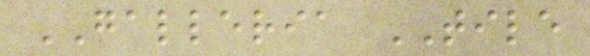GALLERIA TILE
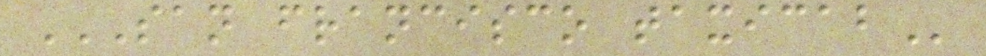SAN FRANCISCO TAXICAB
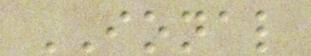IONAL
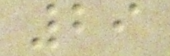29
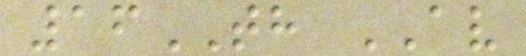16TH AV
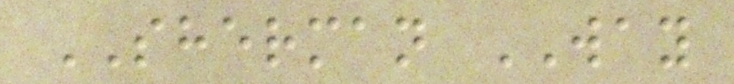SHERMAN WAY
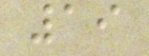19
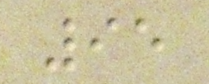95
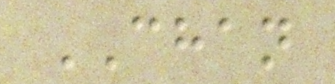CHAN
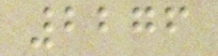2276
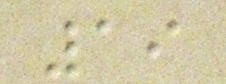19
